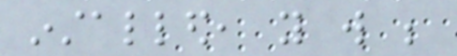installed, you will be
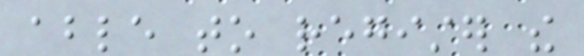able to register the
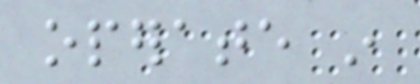operate in
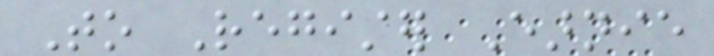To Register Earnie
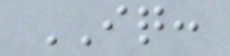IQ:
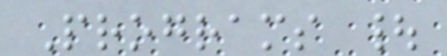Programs |
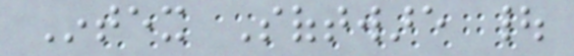Intex Software |
